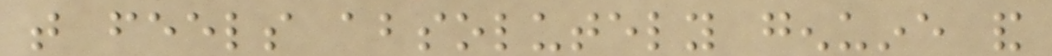that feels absolutely genuine and
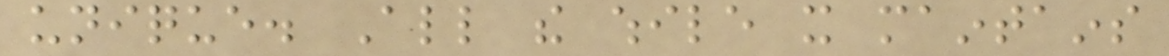unique. All the while it maintains
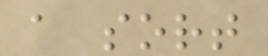a sort
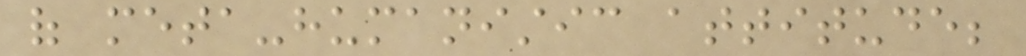of meta-humanistic attitude;
